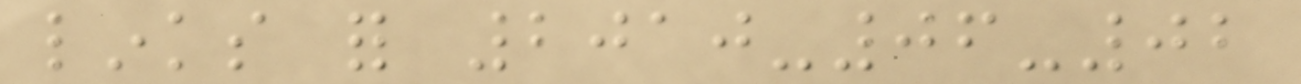links for 2010-06-02
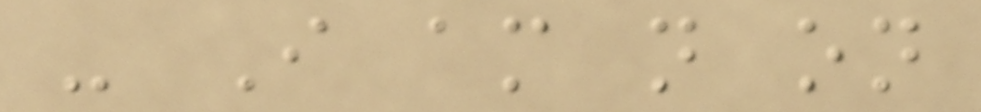- I am not on
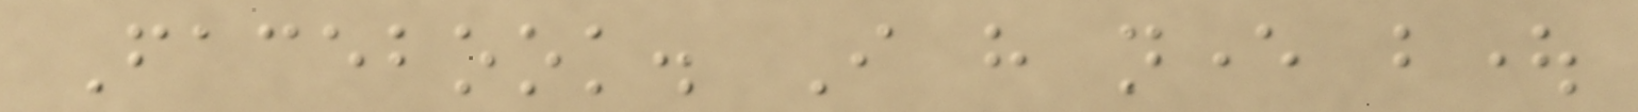Facebook. I have never bought
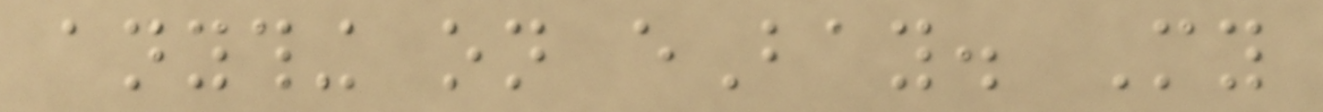anything on eBay. My
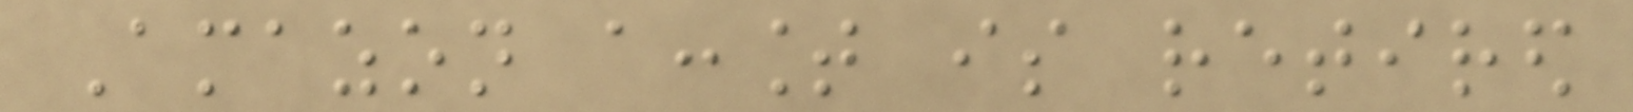Amazon account is retired
